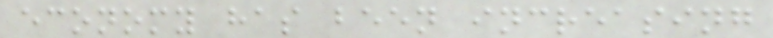economy has been increasing
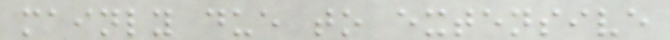mainly due to extensive
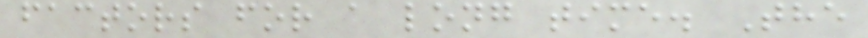factors for a long time. The
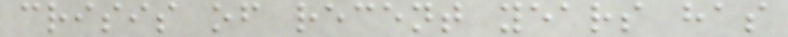crisis of recent years has
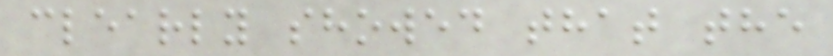clearly showed that the
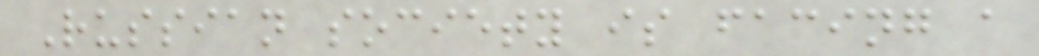Russian society is facing a
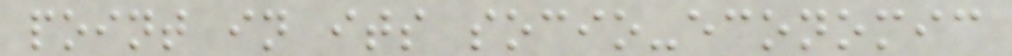point in its socio-economic
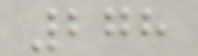278
